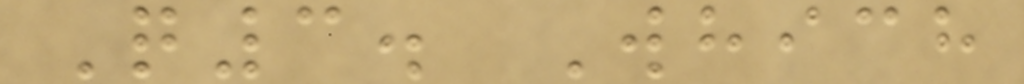Q3. Which
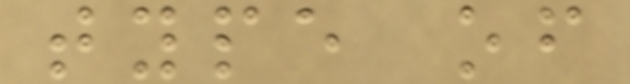type of
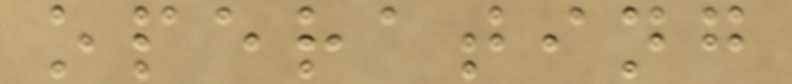operating
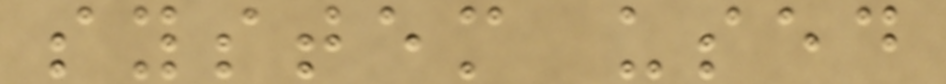system used
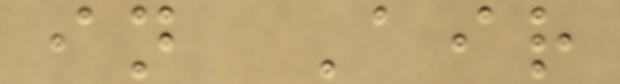in Air
